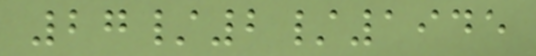27/2/1945
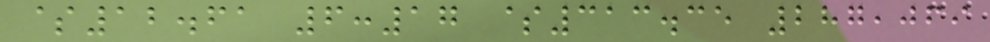$12.61 6:17 $313.35 287,069
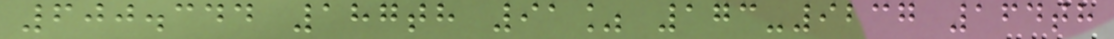600.344 187th 91% 173-9237 164th
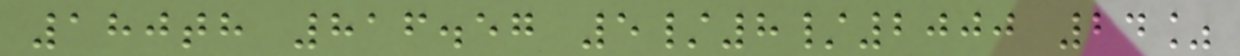180th 816.57 5/8/2000 24%
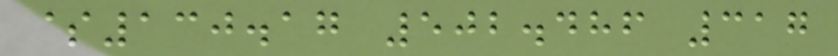$130.17 502.486 317
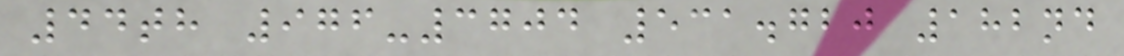44th 976-3704 531.720 182nd
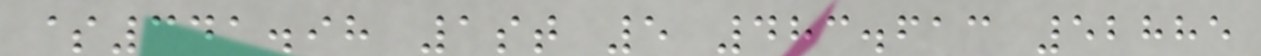$341.98 1st 5 483.613 52885
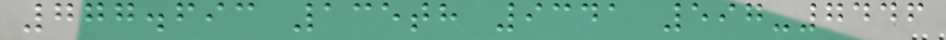777.693 135th 9341 597-7446
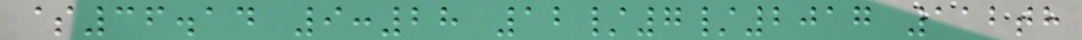$36.14 9:28 12/7/2017 112th
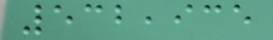532,935
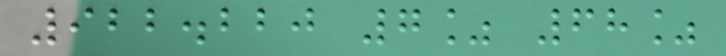922.220 7% 68%
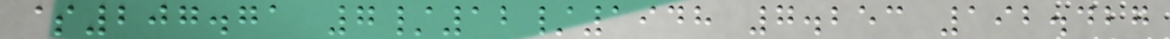$207.71 7/12/1948 7.253 192.427
